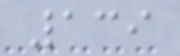139
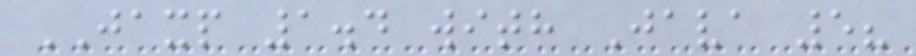JAXP 1.4 with Java 5?
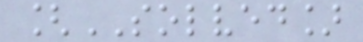[SOLVED]
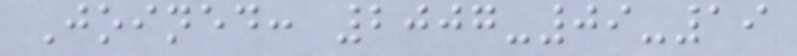Joined: 2007-09-19
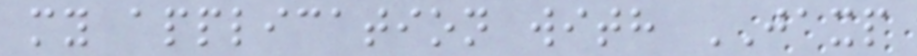my application with JAXP
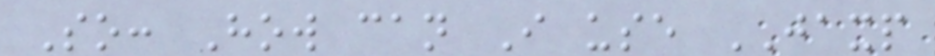So: How can I use JAXP
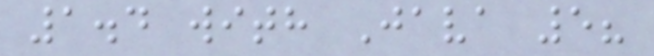1.4 with Java 5?
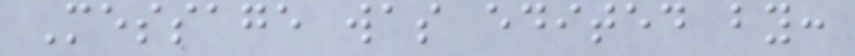Message was edited by:
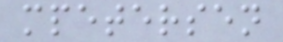mpetersen
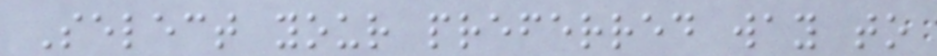Select your preferred way to
